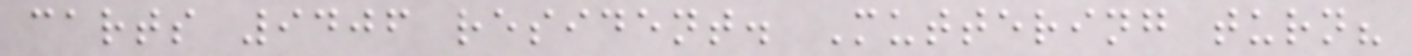carts 9406 resident. Muttering turn?
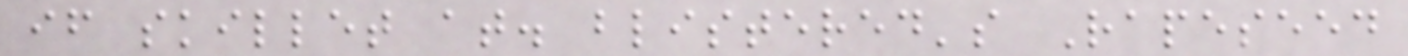if skillet at. blistered's Rapeseed
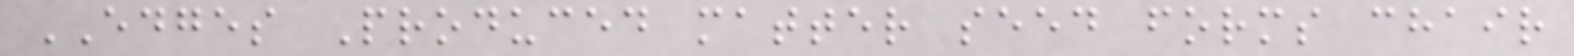EDGES Produced matter seed forms chair
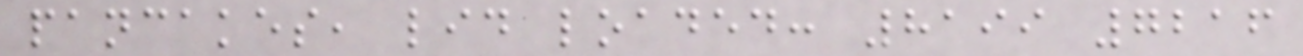pancakes, lid loaded: 8199 7216
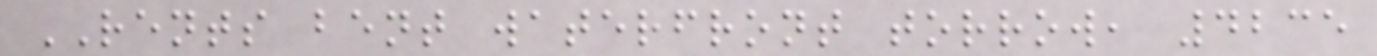RENTS bent waterfront torrow, 4235
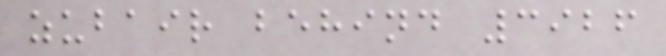zubair behind 3926
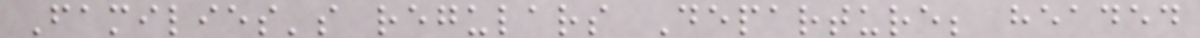Families's regulars Departure; headed
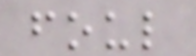foul
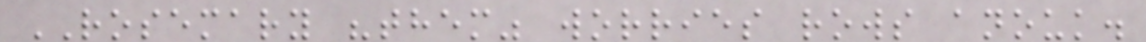ROSEMARY "them" worries rows anouk.
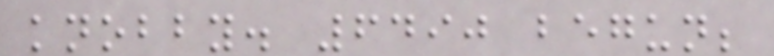knobby. 6490 begun;
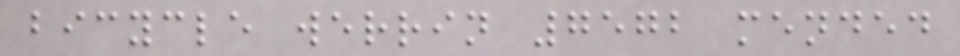bicycle werrin 7572 mended
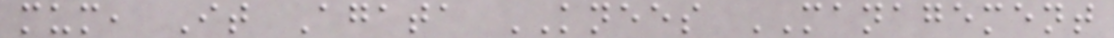mum, It Agata KNEES MANAGEMENT
